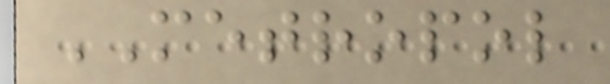METROPOL
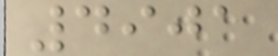4901
